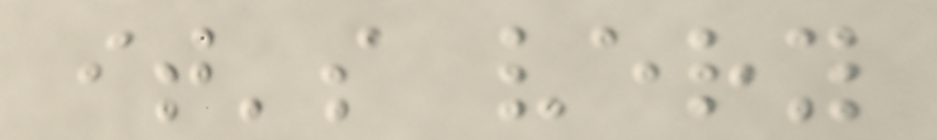it's very
